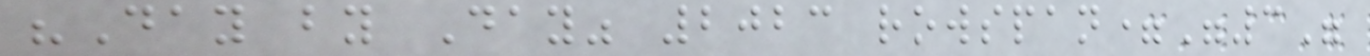"Day by Day" 2023 rowspan="3"
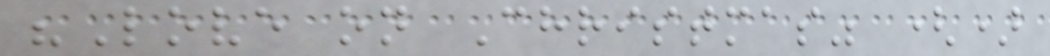"Love on Christmas" ()
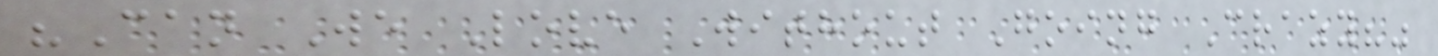"Can We Love Without Going Crazy?"
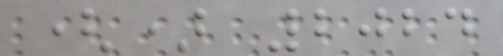() 2024
